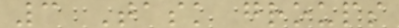3 Task groups
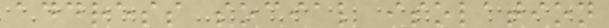address social isolation
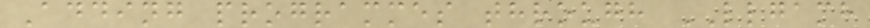Adding programmes through LLGAMH
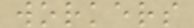workers
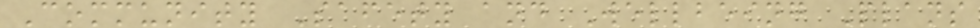Community Safety and Wellbeing Plans
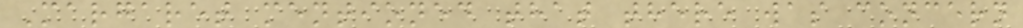Margaret mentioned that there was concern
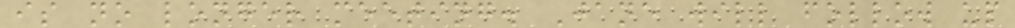is no longer meeting. Jane will follow up
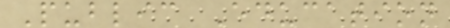Public Education
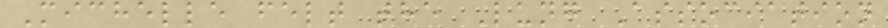Michelle felt the Lung Association
